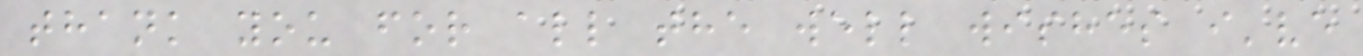thank you for all the well wishes i've
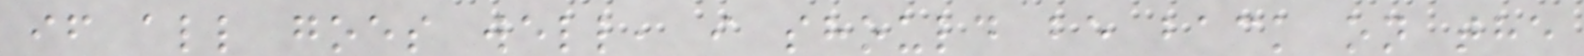if all goes well, i should be back on the
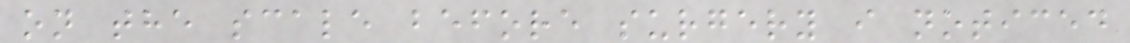on the scale before surgery i noticed
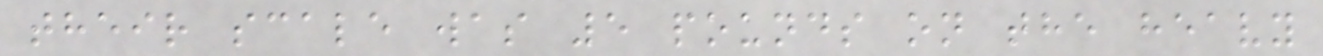their scale was 5 pounds on the heavy
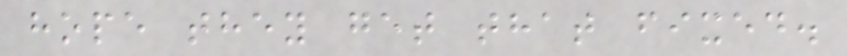hope they get that fixed.
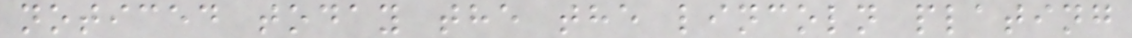noticed today the the lincoln plating
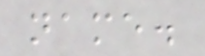name.
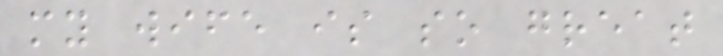my wife is so great
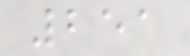251
